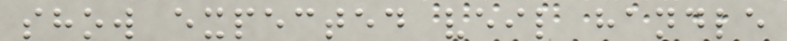show expected veil handle
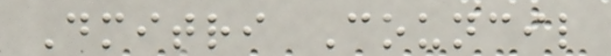Dmitri Council
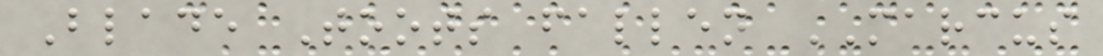Blade Toots fallen MARCUS
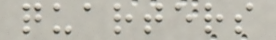quarters
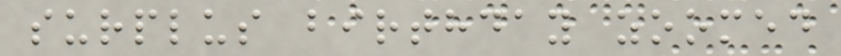surplus birthday zoomed
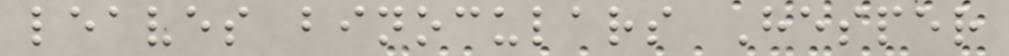leaves binoculars Hesper
